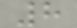8
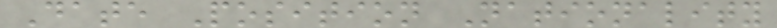Date Position Nationality
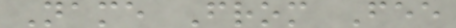Name From Fee
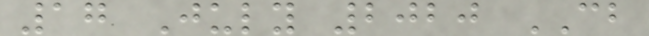17 July 2020 CB
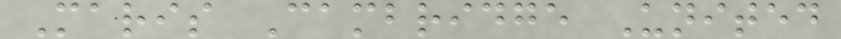Maris Cambridge United
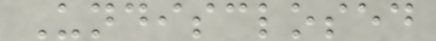Undisclosed
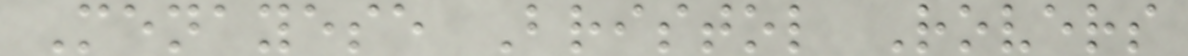Menayese Bristol Rovers
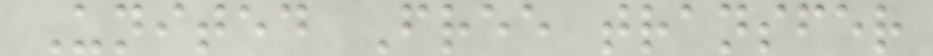United Free transfer
